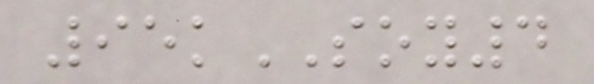95kSOY4
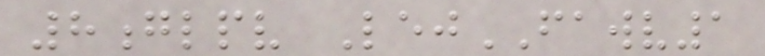8glpv LejFAWV1
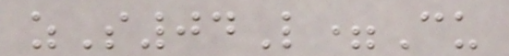zS04L=Cu
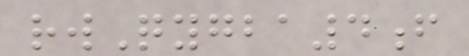rwQygba4f
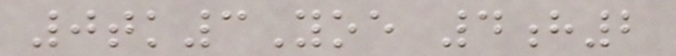0tk3Yoe 4h2
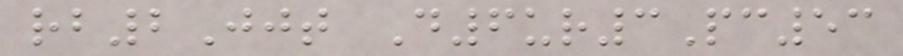rb2Jjt D6ur3Pc53
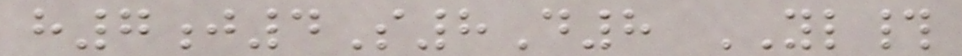h7j4S8D8 YL#
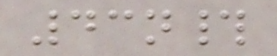43n#
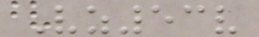Vz53v
